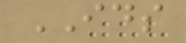IDS
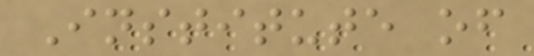Institute of
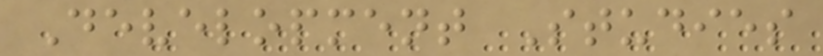Development Studies
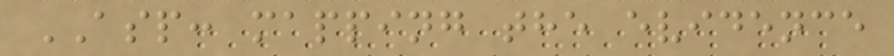ASP: mapping the evidence
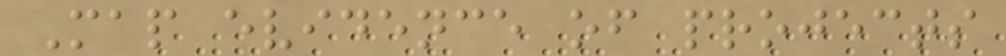Map evidence of projects
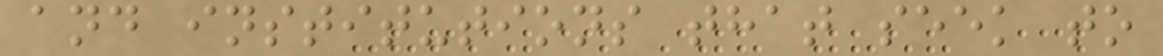and institutions that seek to
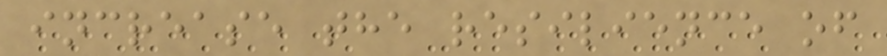increase the resilience of
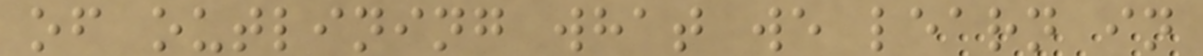of outlining what we learn in
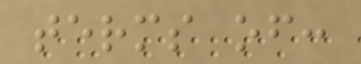terms of:
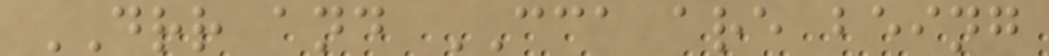DRR and CCA are being
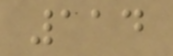114
